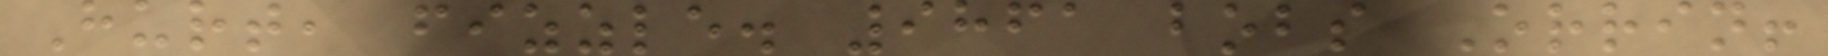Hurt, fizzle. 9861 bobs Orrin!
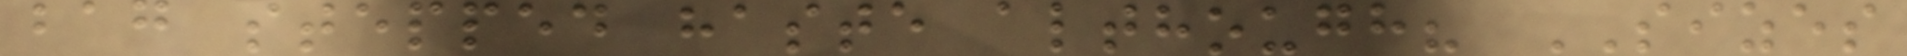bag stepped haste although? SIZES
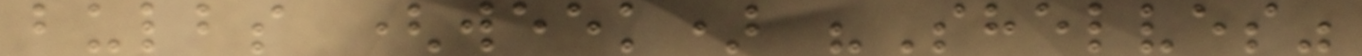bulbs (week) "Shelves"
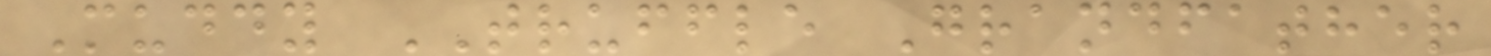Muddy TRUFFLE Grandfather
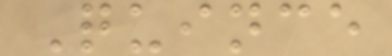Quince
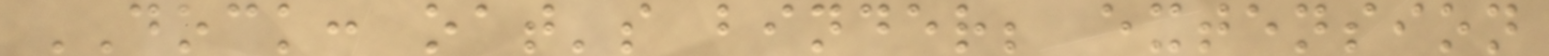DOCK: oat's binder; extension
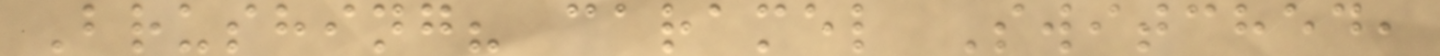Brushing? caramel Switched,
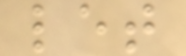let
